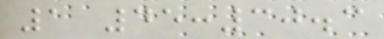1 45:30.3
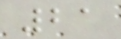21
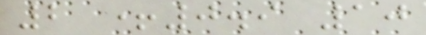2 +0.9 10
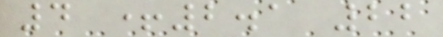4 +2.1 22
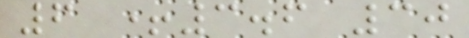6 +3.6 30
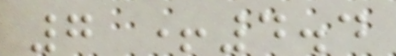7 +4.4
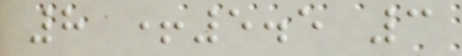8 +5.5 3
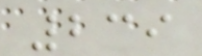239
